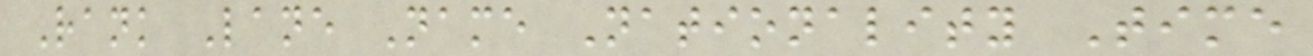Rank Lane Name Nationality Time
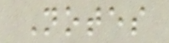Notes
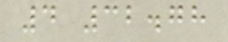4 32.78
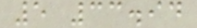5 33.94
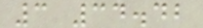3 34.42
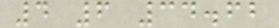4 6 34.62
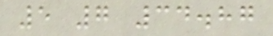5 7 34.87
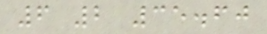6 2 35.60
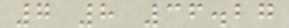7 8 36.27
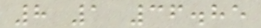8 1 36.85
